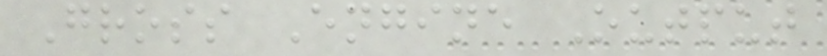Gross Engine Output
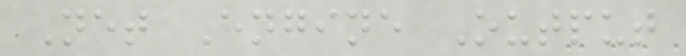Net Engine Output
